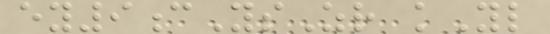ey9cYsZr kYl
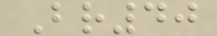Br40
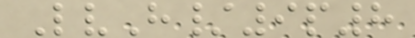LvH/9p8
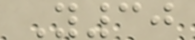Y30
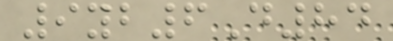9yb6D84
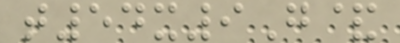t54x9G&
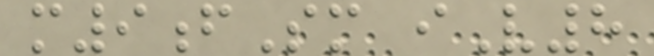m9fSm iV8
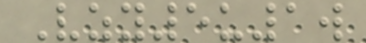Vzy5u1w
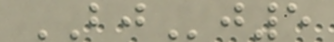BJj5
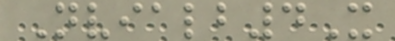Nvialb4X
